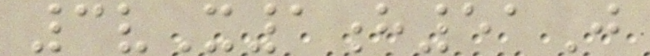3vX1h51J
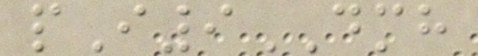pI9DMH
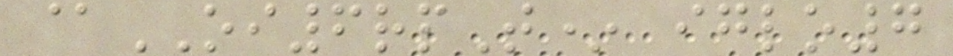@OI6rpT* iglo7
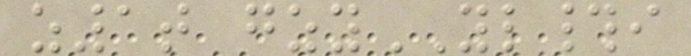z1t gzyYL#i
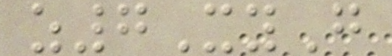z7XyG
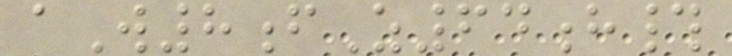aW8fZ64h#
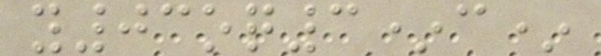y03oq3*c*
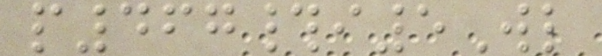p467#i5Wl
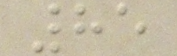85
